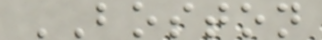BOSTON
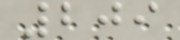209
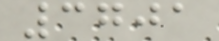3701
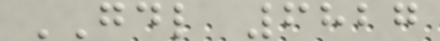GDL 6827
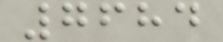7684
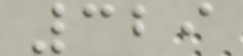329
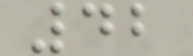42
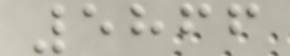5866
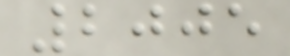2005
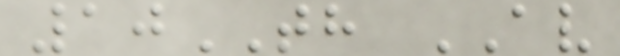10TH AV
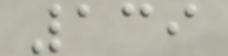139
